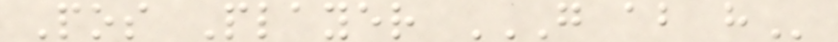Pos Player G AB H
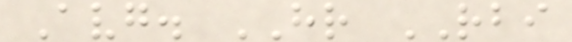Avg. HR RBI
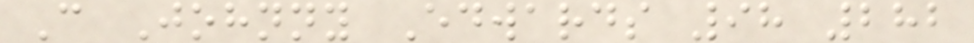C Johnny Edwards 98 282
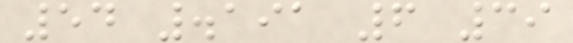54 .191 6 39
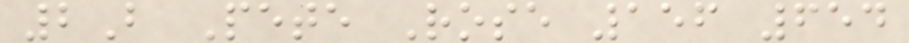2B Pete Rose 156 654
